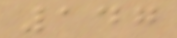147
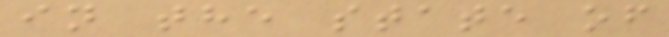in the state of
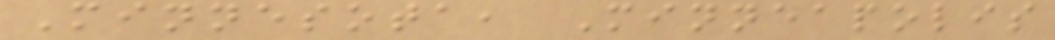Minnesota, Minneapolis
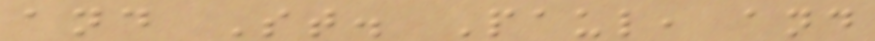and St. Paul, and
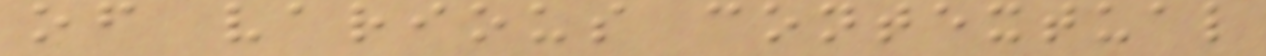of various contextual
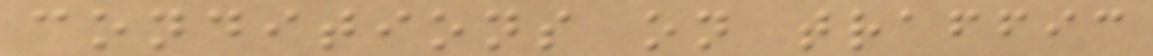conditions on traffic
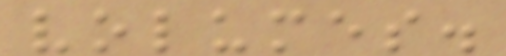volumes.
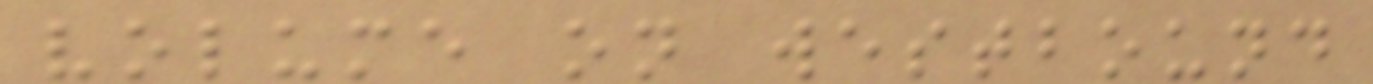volume on westbound
